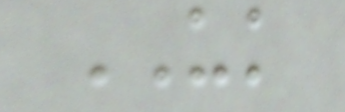UK
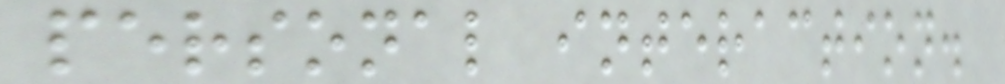personal interaction.
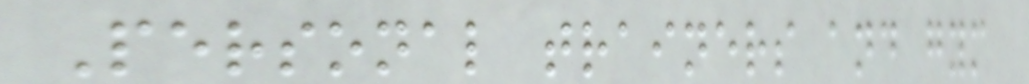Personal trainers and gym
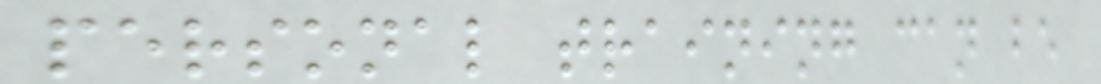personal training can be
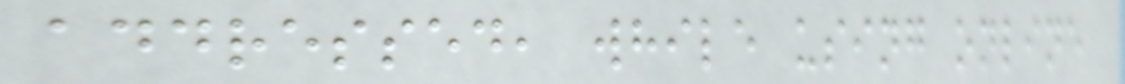addressed, while using online
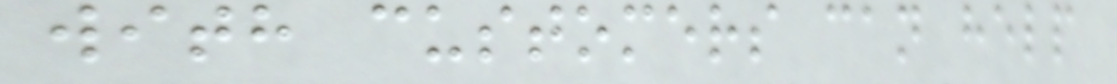with customers can help
